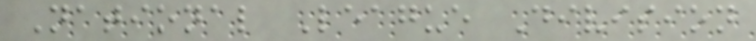National League Division
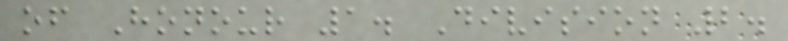of Honour 1. Division 2.
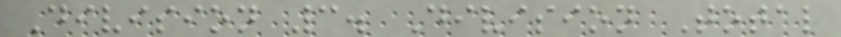Division 3. Division Total
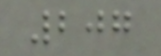207
